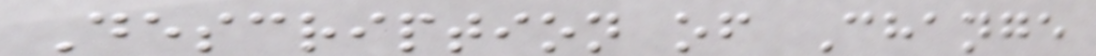Description of Change
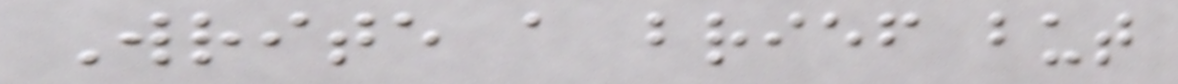Write a brief but
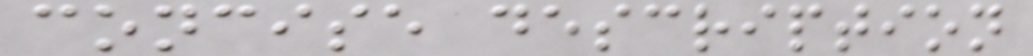concise description
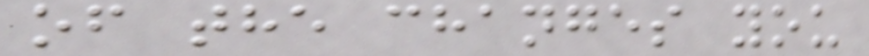of the changes you
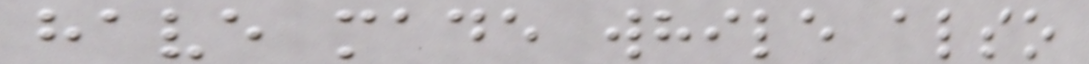have made while also
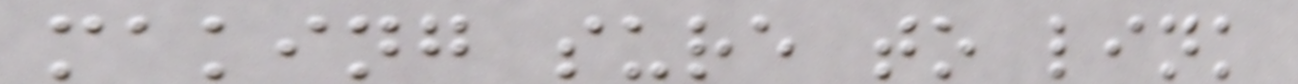making sure to link
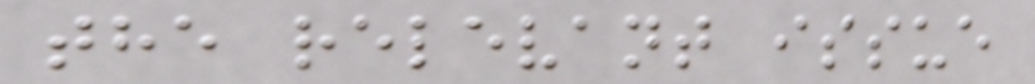the relevant issue
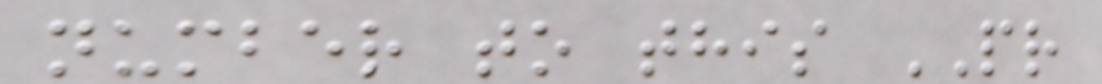number to this PR
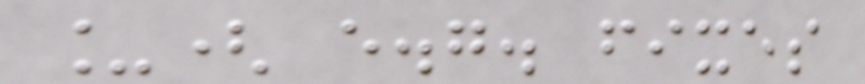_( e.g. fixes
